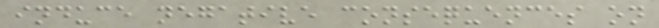induce negative consequences on
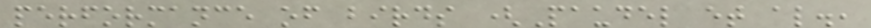performance of birds (Paudel et al.,
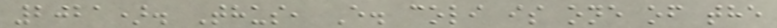2021). Thus, E. coli is one of the
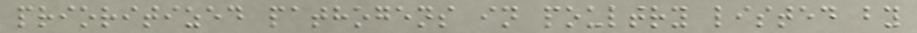prioritized pathogens in poultry listed by
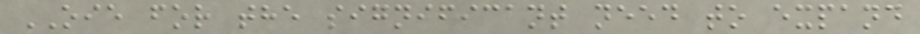OIE for the significant need to expand
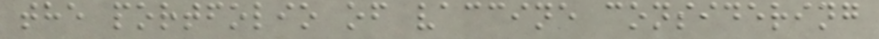the portfolio of vaccine considering
